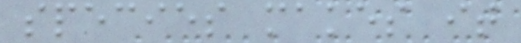species makes it
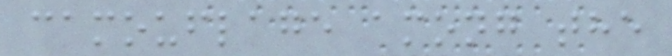camouflage among the
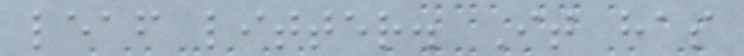leaf litter. It has
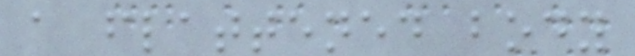a flattened body
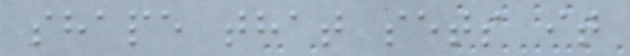shape that sets it
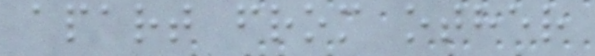apart from other
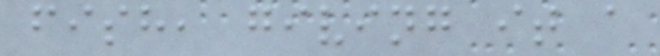fish, giving it a
